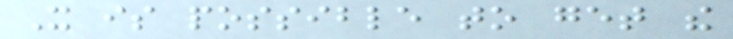It is possible to get the
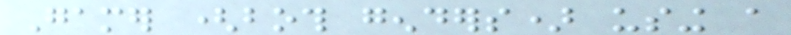Gamer (both genders) using a
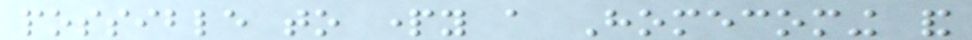possible to party a Homecoming and
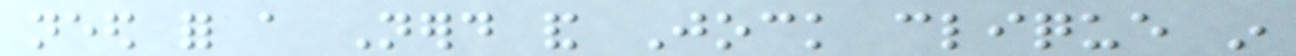need for a Nerd and Jock clique in
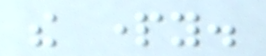the party.
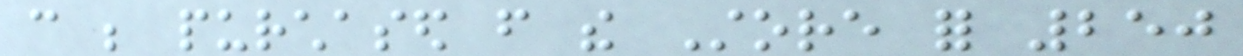can be purchased from the Store for 250
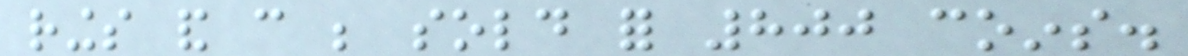rings and can be sold for 800 coins.
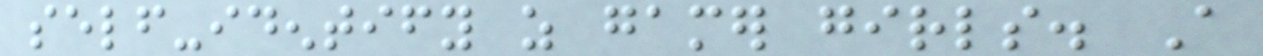self-identify as gamer girls. A
